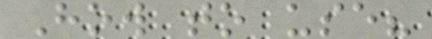How to use?
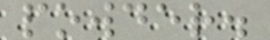powder.
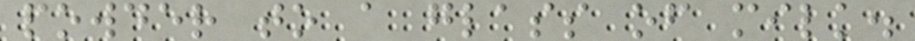powder to a glass of milk.
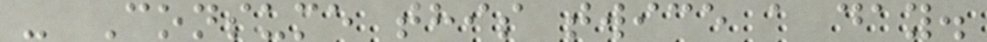- Consume this twice a day.
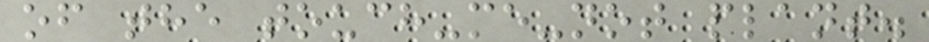of the touch-me-not plant.
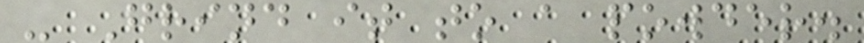- Grind it to a powder.
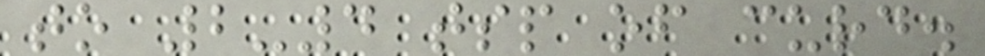to 2-4 tsp of curd.
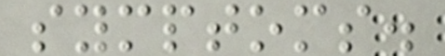symptoms.
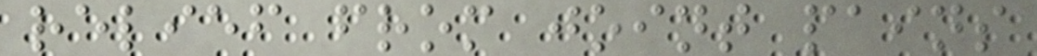relief from joint pains
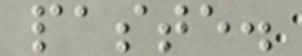paste.
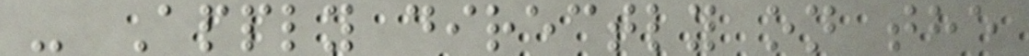- Apply directly on the
